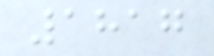1817
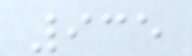935
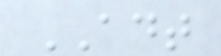ADT
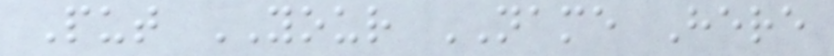Put YOUR NAME Here
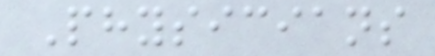Physicians
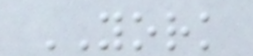YORK
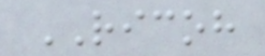RICOH
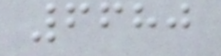6680
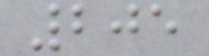205
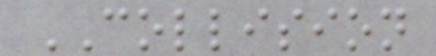COLLISION
